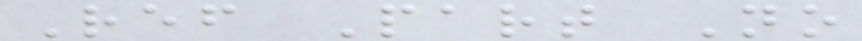Ref Part No
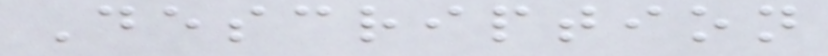Description
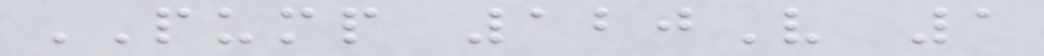PUMP 120V 1
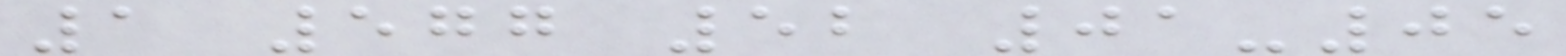1 577 52 01-05
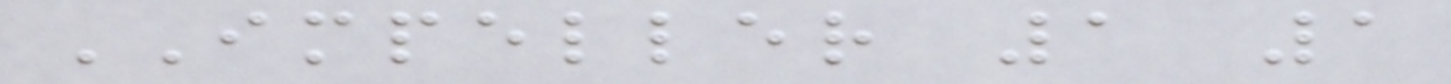IMPELLER 1 1
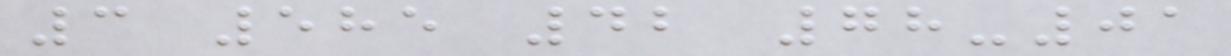3 585 42 78-01
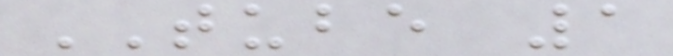TUBE 1
